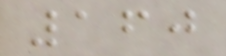160
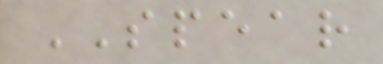SPEAR
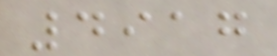4917
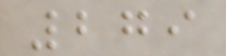279
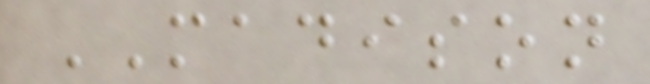MADISON
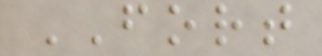FORT
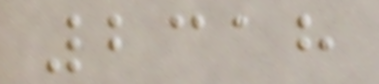2318
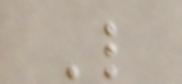L
